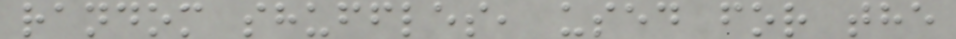random shuffles, used for the
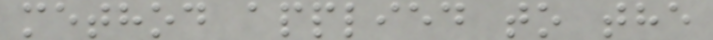method applied to the
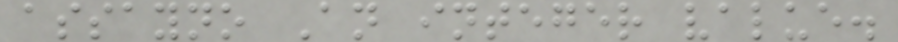assayno An integer value.
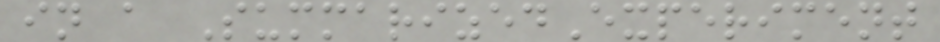in a SummarizedExperiment
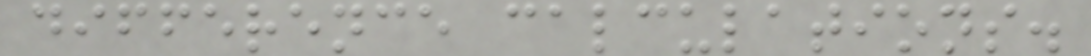difference calculations.
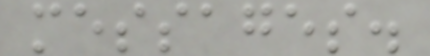messages.
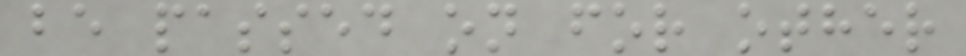be passed on for other
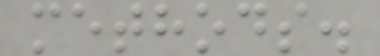methods.
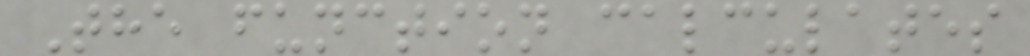The function calculates
